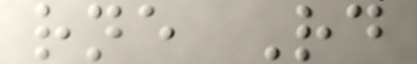rne Rd
